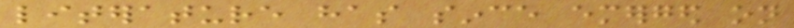literature has since emerged on
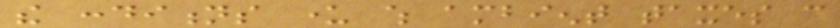the conditions under which ambient taxes can
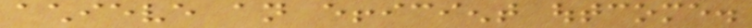achieve an efficient outcome.
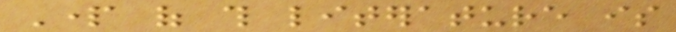Part of this literature is
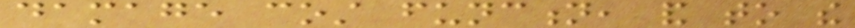damage cost function, and to the
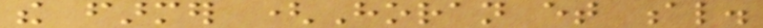the farmer (Horan et al.
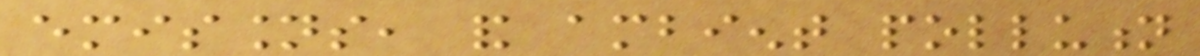emissions, and ambient pollution
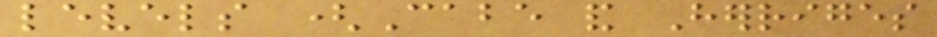levels (Cabe and Herriges
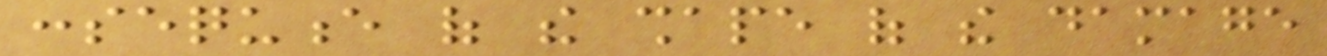consequence of the shape of the damage
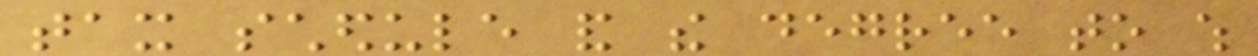tax schedule and the degree to which
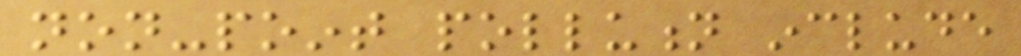non-point pollution include
